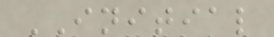INITIAL
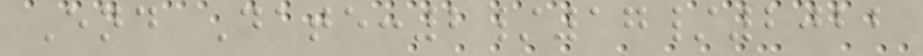End Date:2/17/2022
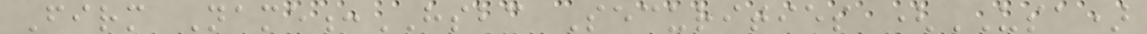Firm Name:HSBC Securities (USA)
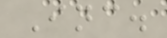Inc.
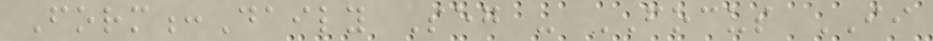Form:Daily Seg - FOCUS II
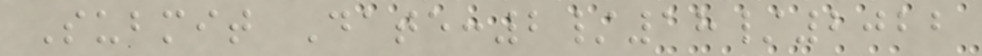Submit Date:2/18/2022
